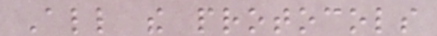All the protocols
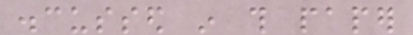discussed in this paper
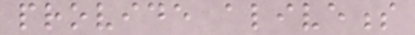provide aliveness
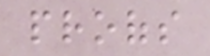proofs
